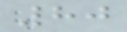80
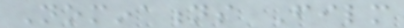Nominations Film
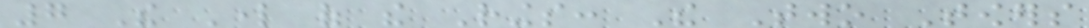7 The Lord of the Rings: The Two Towers
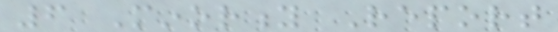6 Minority Report
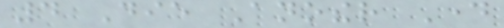4 Die Another Day
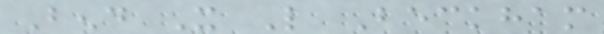Bend It Like Beckham
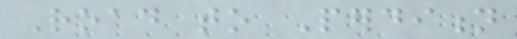Road to Perdition
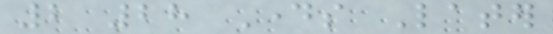2 28 Days Later
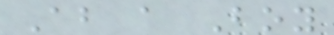About a Boy
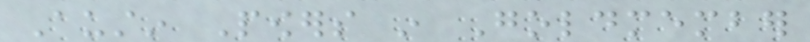Austin Powers in Goldmember
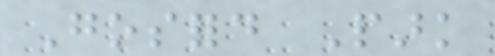Gosford Park
